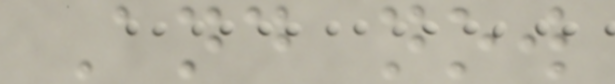And now
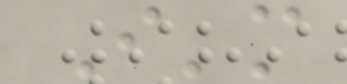I'm
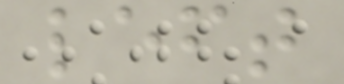left
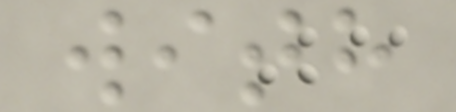with
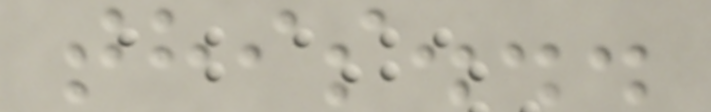this...
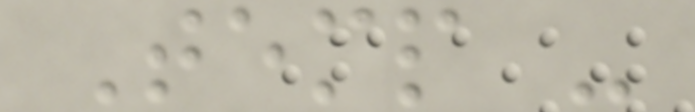Temp -
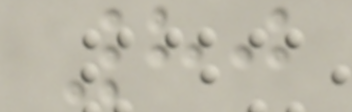80
